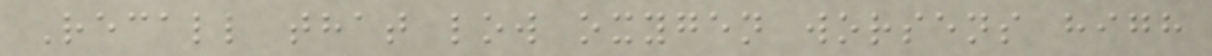Recall that low oxygen worsens high
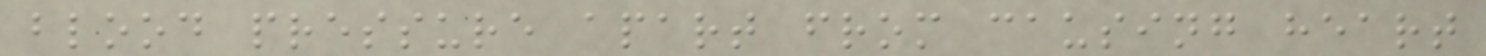blood pressure apart from causing heart
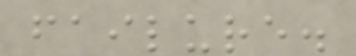failure.
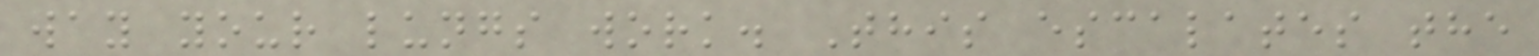way your lungs work. This escalates the
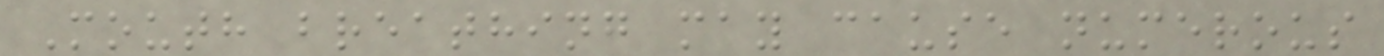Mouth breathing may cause numerous
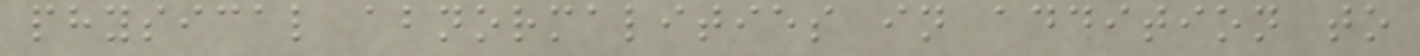physical abnormalities in addition to
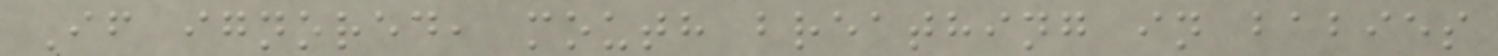If ignored, mouth breathing in babies
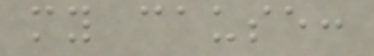my cause:
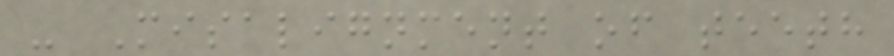- Misalignment of teeth
